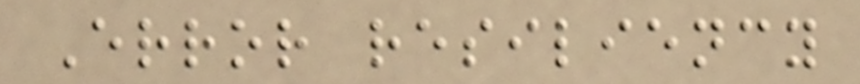Error resiliency
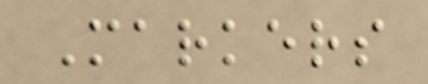Markers
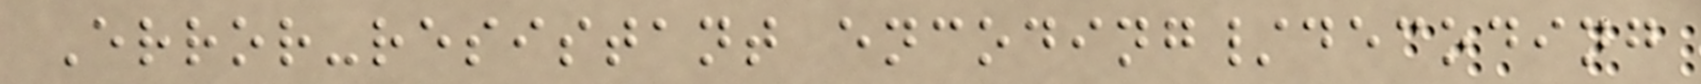Error-resistant encoding/decoding
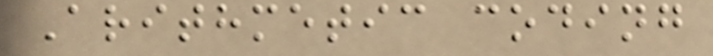Arithmetic coding
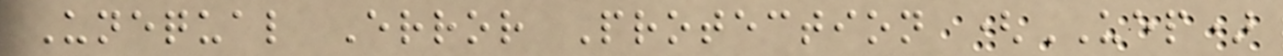Unequal Error Protection (UEP)
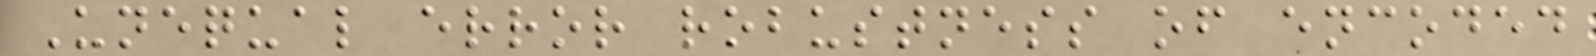Unequal error robustness of encoded
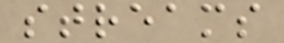streams
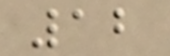12
